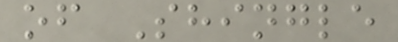of Shingle
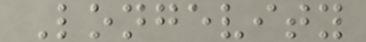Longevity
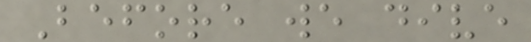Before we dive
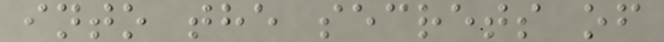into the secrets of
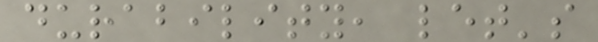durability, let's
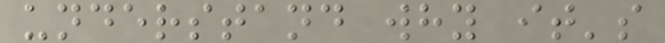understand why it's
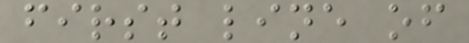first line of
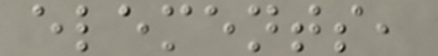elements,
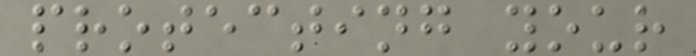protecting your
